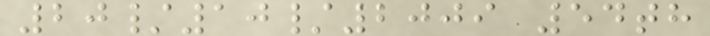20/10/2009 54th
